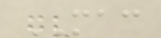MAC
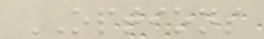OPTIONS
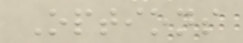Options
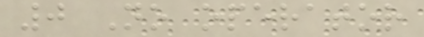0 No operator
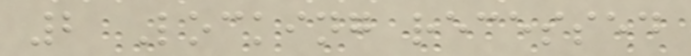2 Locking recessed
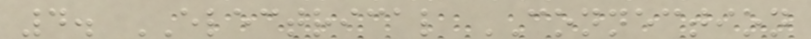4. ELECTRICAL CONNECTION
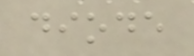diode
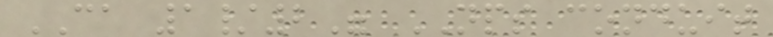CA 1/2" NPS conduit
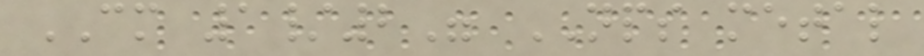CM 1/2" NPS metal
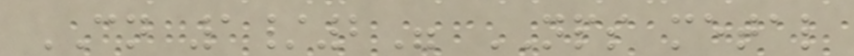CN 1/2" NPS metal
